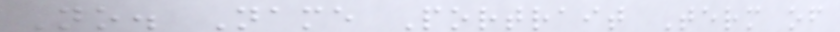No. Name Portrait Term of
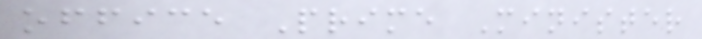office Prime Minister
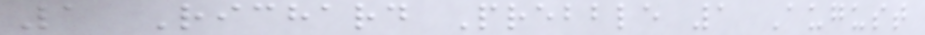1 Richard Prebble 1 August
